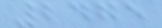2475
